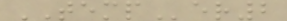TEMPer2
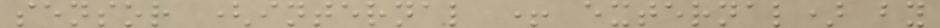sensor (internal + external) by
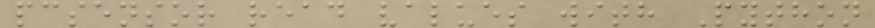pcsensor read values with Python
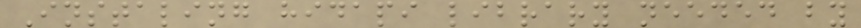Instaling hidapi library needed by
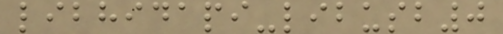libhidapi-libusb0
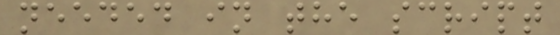needed in the script
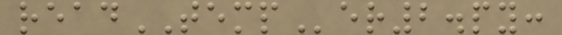readTEMPer2.py:
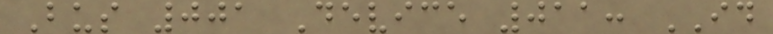Bus 001 Device 011: ID
